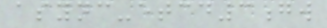async-etcd3gw
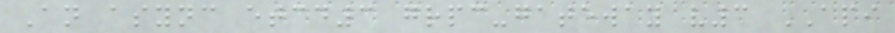An async etcd3 grpc-gateway v3 API
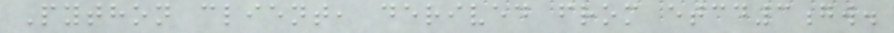Python client, derived from etcd3gw.
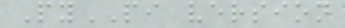PyPI version
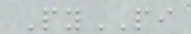PyPI
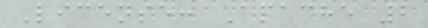License: Apache 2
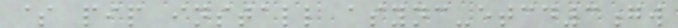$ pip install async-etcd3gw
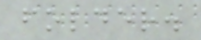folder.
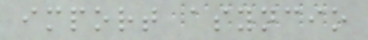import asyncio
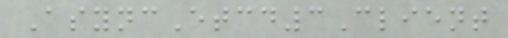AsyncEtcd3Client
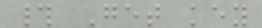# Get key
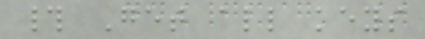# Get all keys
